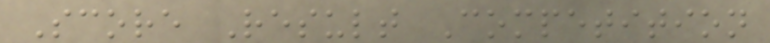Score Result Competition
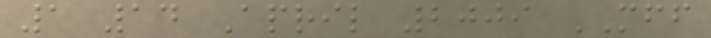1 14 April 2009 MFF
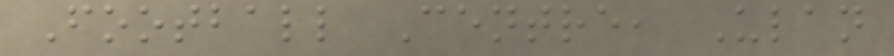Football Centre, Ulan
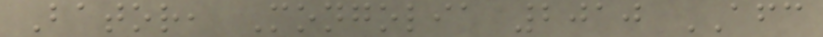Bator, Mongolia 2010 AFC
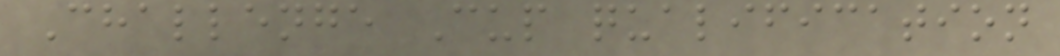Challenge Cup qualification
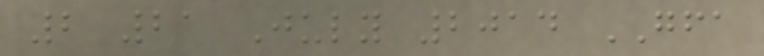2 21 July 2014 GFA
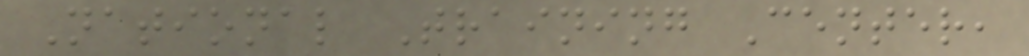National Training Center,
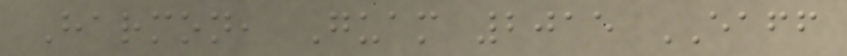Harmon, Guam 2015 EAFF
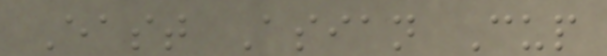East Asian Cup
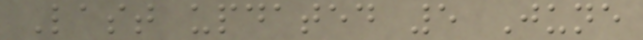Last updated 5 June
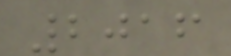2016
